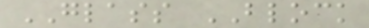GLASS BLOCK
